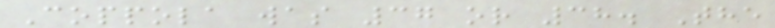Coppola was 37 or 38. The
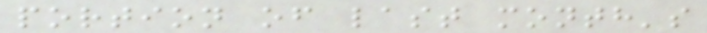portion of last month's
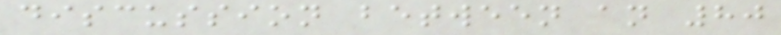discussion between an 80
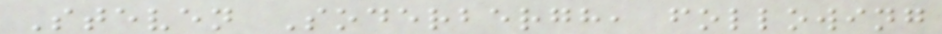Steven Soderbergh, following
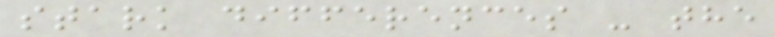stark differences - the
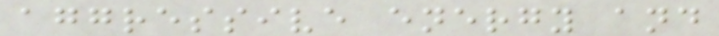aggressive energy and
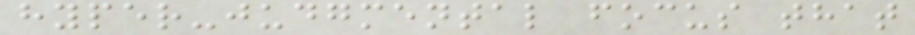hyper-judgmental focus that
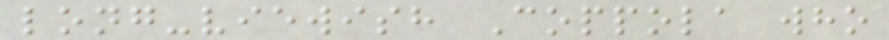long-viewish Coppola who
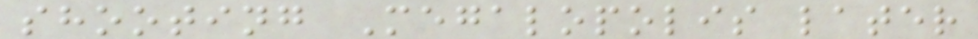shooting Megalopolis later
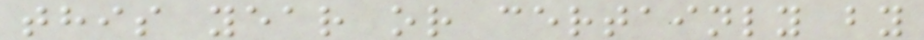this year or certainly by
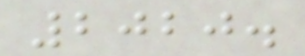2020.
